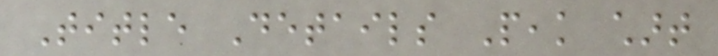Title Details Peak chart
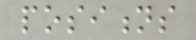positions
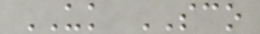UK SCO
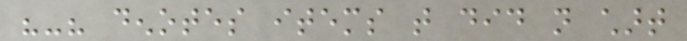"-" denotes items that did not chart
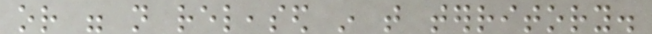or were not released in that territory.
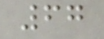67
